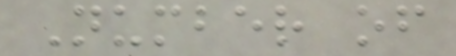Number of
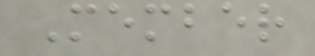Member
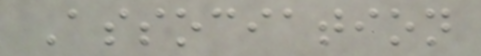Association
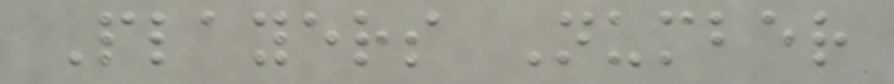Players Number
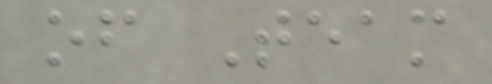of Team
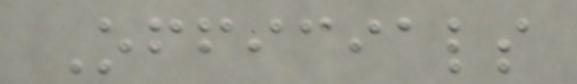Officials
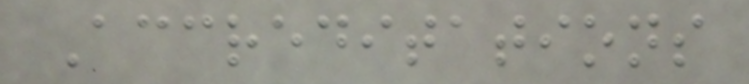Accreditations
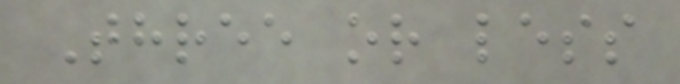Three or less
